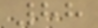88
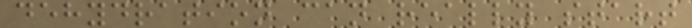dehydration can really start
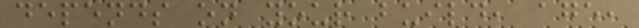depends on your build, age,
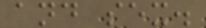and sex.
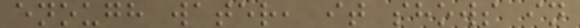enough water, it shows in
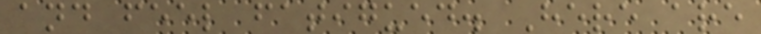and feel fatigued. Here are
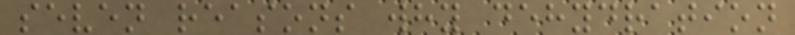seven reasons why dehydration
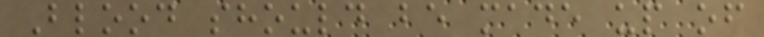Blood should be made up of
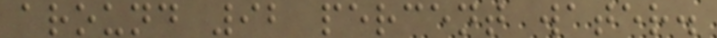around 92 percent water.
